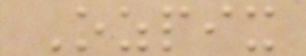Ozpix
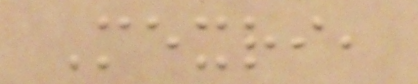Mexri,
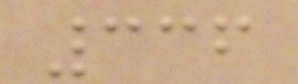336
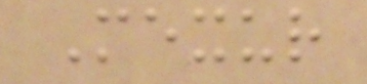Mexur
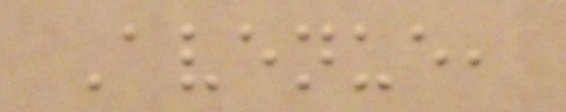Avenue,
